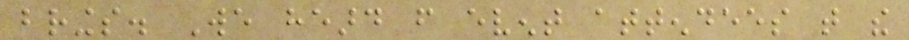brings. We heard from event attendees that the
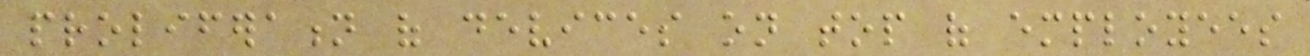proliferation of devices on top of employees
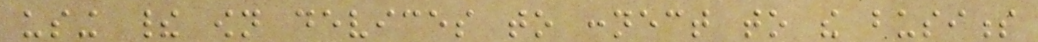using their own devices to connect to the business
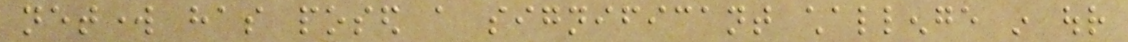network has posed a significant challenge in our
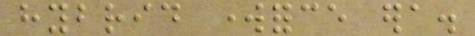hybrid workforce era.
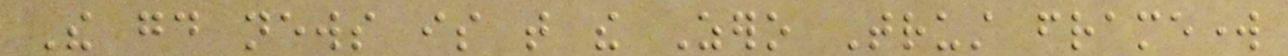The good news is that the Zero Trust framework
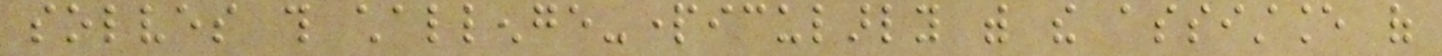solves this challenge-particularly with the assistance of
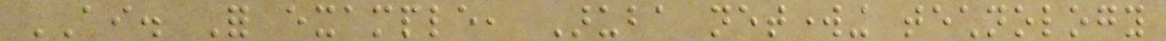AI. For example, Aruba networking technology
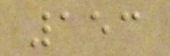153
